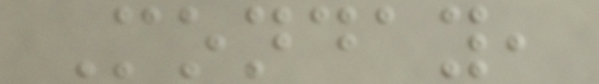Monday,
